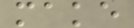make
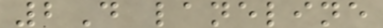2D laneline
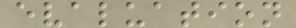evaluation
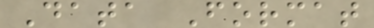Data Format
